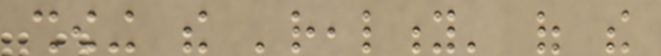showing the 'reality' of the
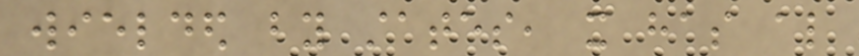wielded by states, it has also
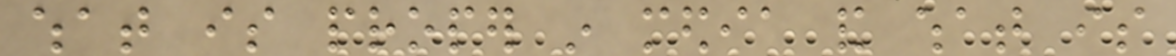what is proper in media and what is
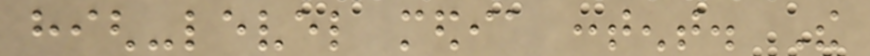high-level media content. The
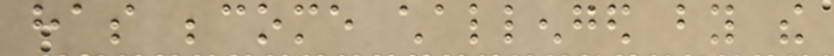has become challenged by the
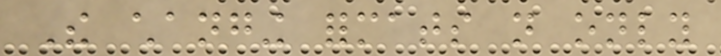The changing formats not only
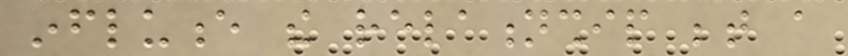influence the relationship between a
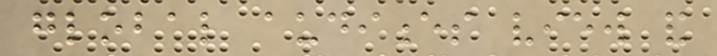global audiences view and
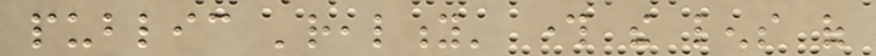public 'reality' through the lens of
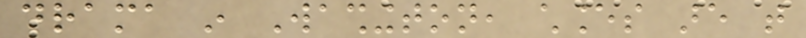drama in Washington, chances are that
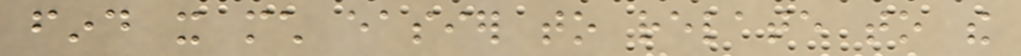find it much easier to relate to the
